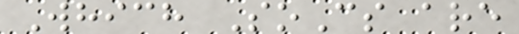Which SoCs are
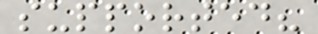supported?
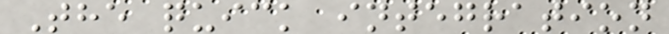The quick integration
